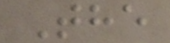The
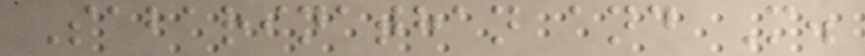Sabarinathan and M.
